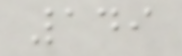149
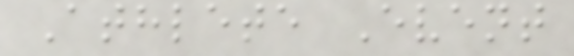Athlete Event
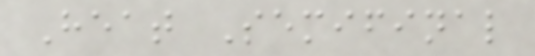Heat Semifinal
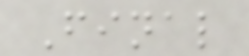Final
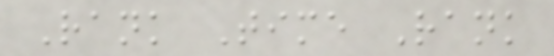Rank Time Rank
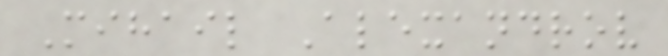Mihail Alexandrov
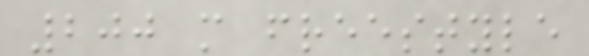200 m freestyle
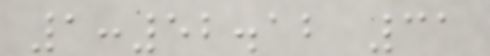1:52.12 31
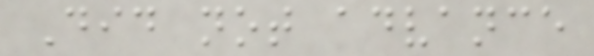Did not advance
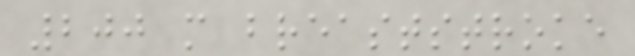200 m breaststroke
